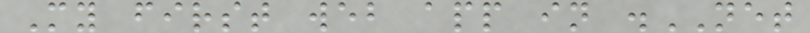My first web app in .NET
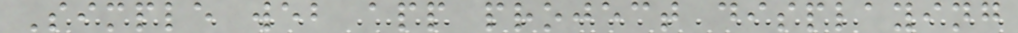Simple web app project displaying
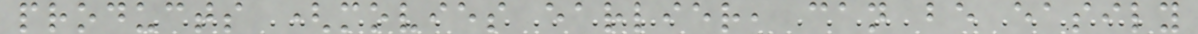products (movies earlier, can be easily
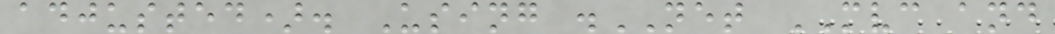adjusted). Using .NET MVC and
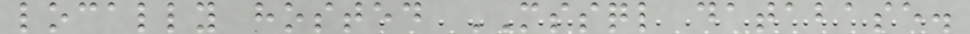locally hosted MSSQL database.
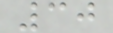30
